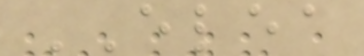ELEA
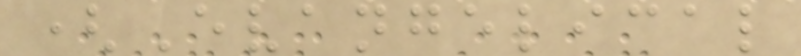(Evangelical
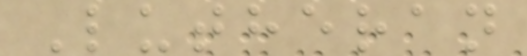Lutheran
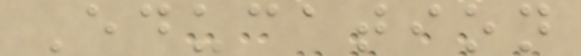Education
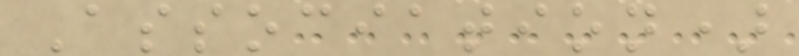Association)
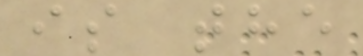is the
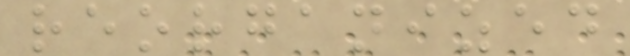reorganized
